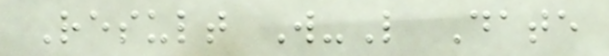Result W-L Date
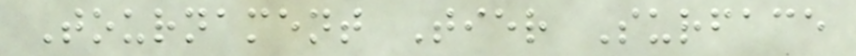Tournament Tier Surface
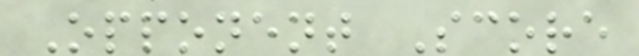Opponent Score
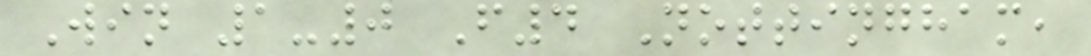Win 1-0 F4 Nottingham,
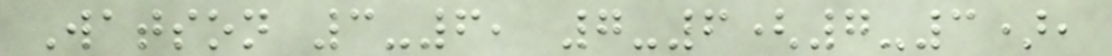Watson 3-6, 7-6(7-3),
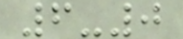6-0
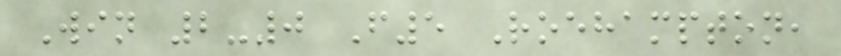Win 2-0 F5 Roehampton,
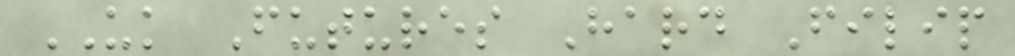UK Futures Hard Filip
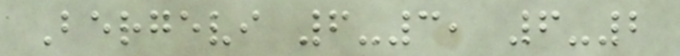Bergevi 6-3, 6-2
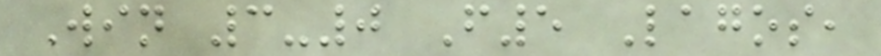Win 3-0 F5 Lagos,
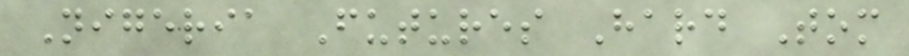Nigeria Futures Hard Tom
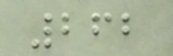262
